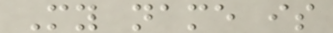My name is
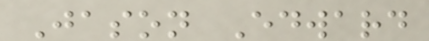Jason Edward
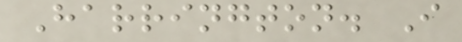Harrington. I
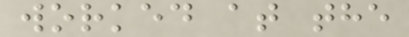worked at the
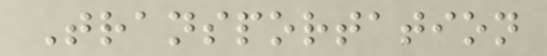Transportation
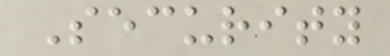Security
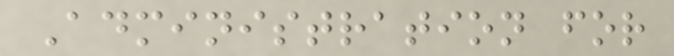Administration for
